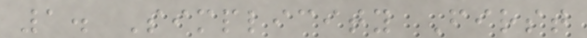1. Simplicity First
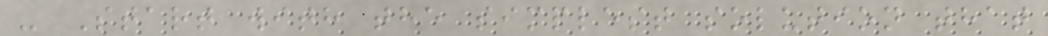- Start with the simplest solution that
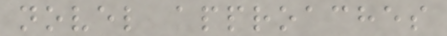novel approaches
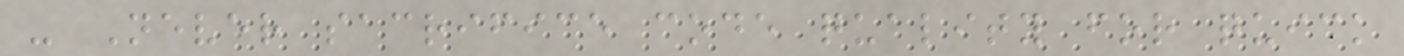- Never sacrifice code quality for quick
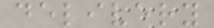delivery
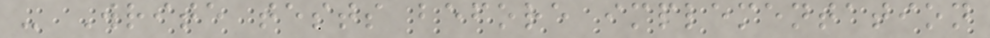- Write tests before implementation
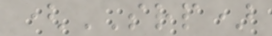(SRP)
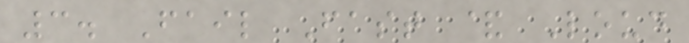3. Fail Fast & Loud
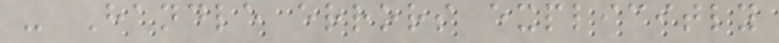- Handle errors explicitly
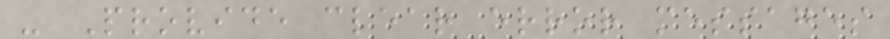- Provide clear error messages
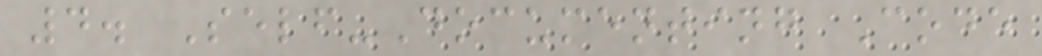4. Self-Documenting Code
